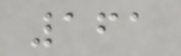161
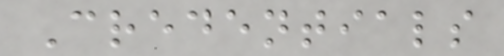Credentials
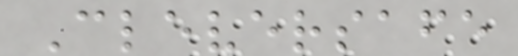Cleversafe
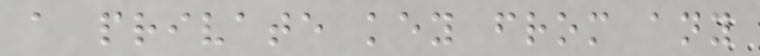a private key from any
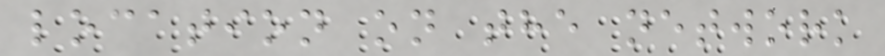location on the network
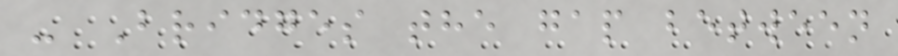- Bridges the gap between
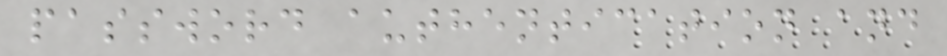password authentication and
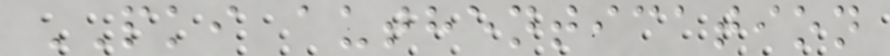PKI authentication
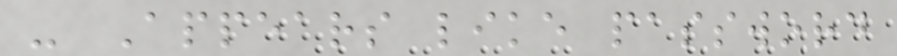- Appears like password
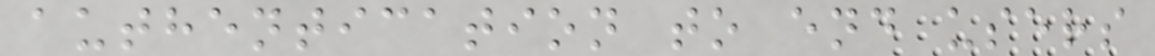authentication to end users
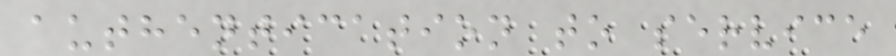authentication to service
